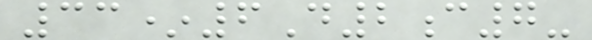33*6D2c7-
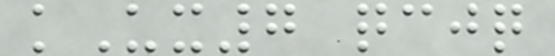kUx7 qcjq
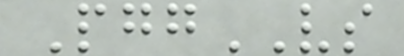PggVS
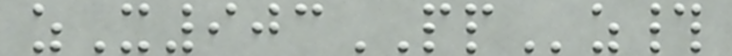zX903PPz#
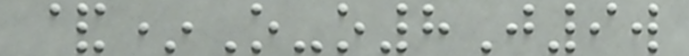&*O-o8J9w
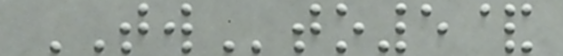TWto5&
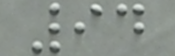94
